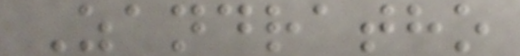Zandratho
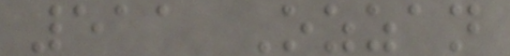511 Ozzan
